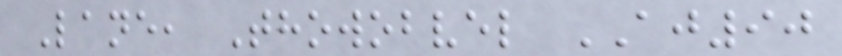Lane, Thowobvel AJ90
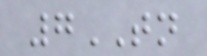7TN
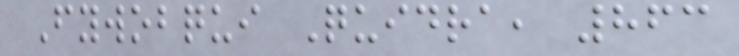Fywobqui Quidra, 863
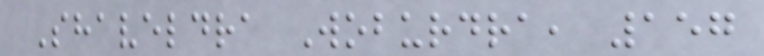Shaveldra Woburdra, 157
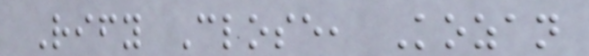Rify Close, Kozan
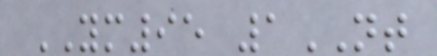YM95 1NT
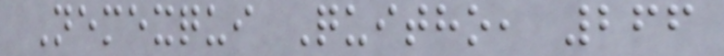Nemexqui Quitho, 266
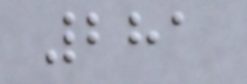281
